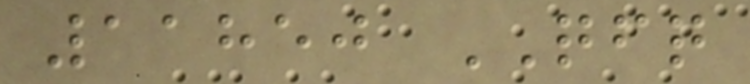11850 QFQ
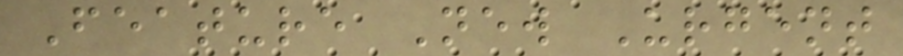Feature New Urgent
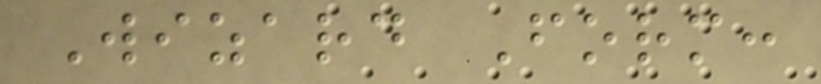Wizard Form:
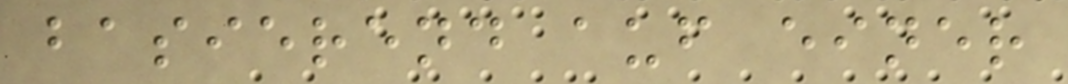basierend auf einer
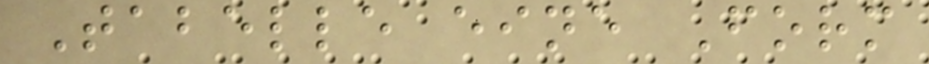Tabelle eine Form
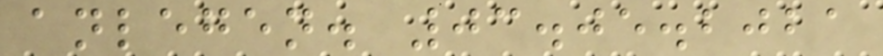anlegen. 03.05.2021
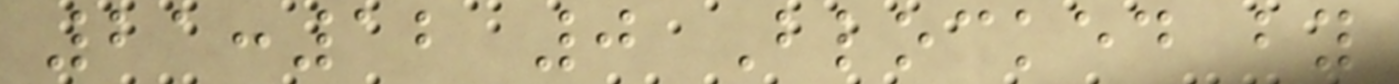21:12 0 Blocked by
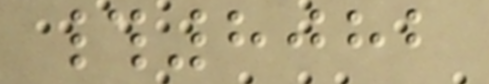#8082
